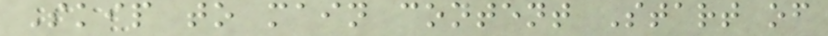Skip to main content Start of
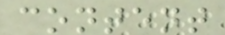content
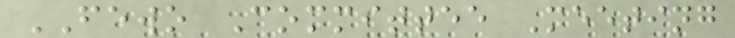FEWO Committee Meeting
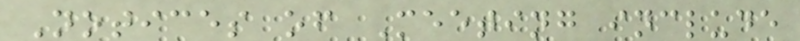Notices of Meeting include
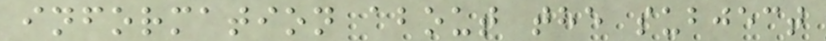information about the subject
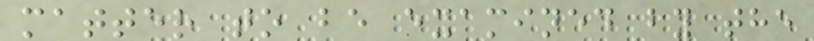matter to be examined by the
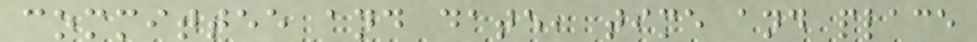committee and date, time and place
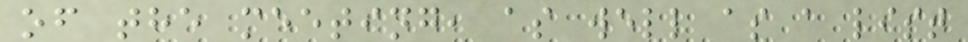of the meeting, as well as a list
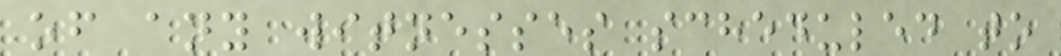of any witnesses scheduled to
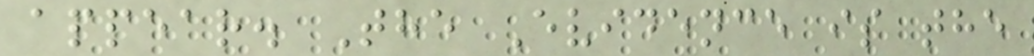appear. The Evidence is the
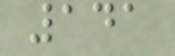141
